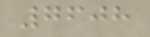7608
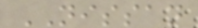NISSAN
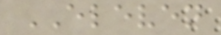ELEVEN
